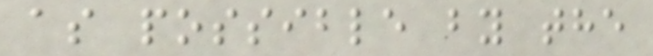as possible by the
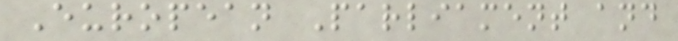European Parliament and
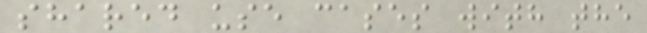shared use cases with the
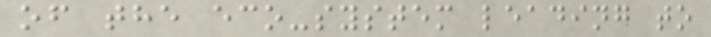of the eco-system leading to
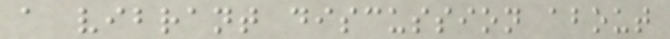a vibrant discussion about
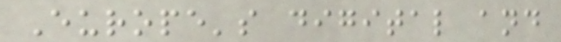Europe's digital and
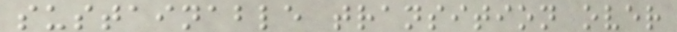sustainable transition over
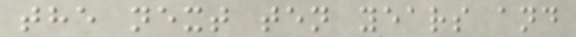the next ten years and
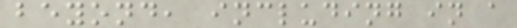beyond, including in a
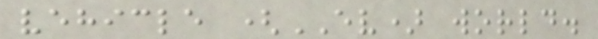vehicle (EV) world.
